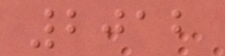2012
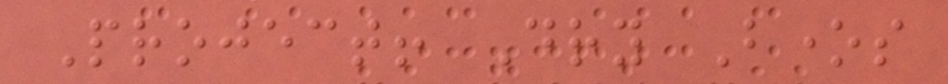Project! Dry Bones
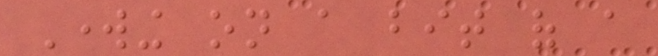Working on a bit of a
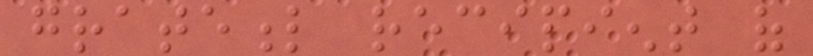grateful recipient of
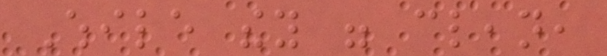While they were clean,
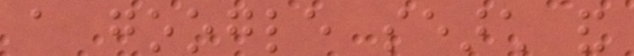a google search and
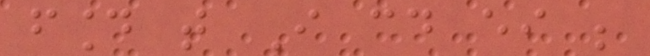found that I could either be
